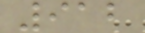912
